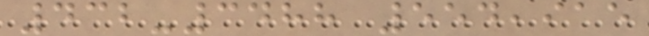432-3488 554,915
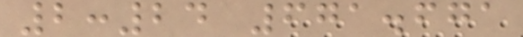2:24 671.671
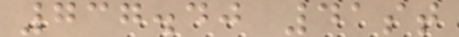737.40 41st
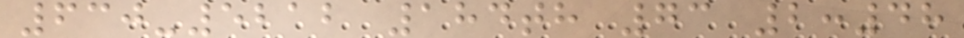630-5212 184th 73 2:48
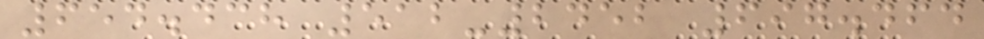654.438 512-2452 697.464
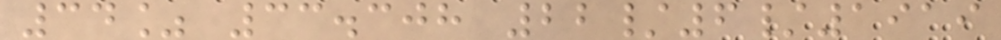34% 33.308 22/6/1919
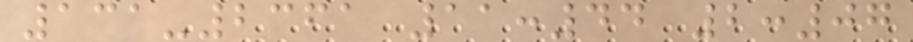131-2361 11:44 2:07
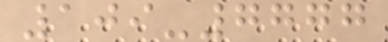109-7777
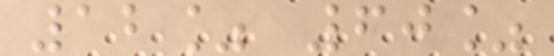12% 60%
